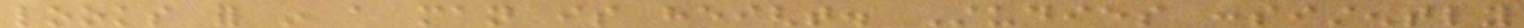looks for in a man is height. Studies consistently
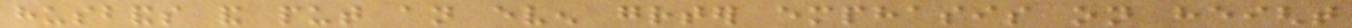husbands and put an even greater emphasis on height
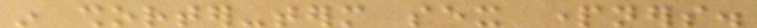in shorter-term sex partners.
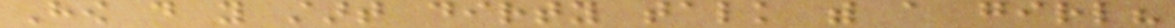How do you start dirty talk with a girl?
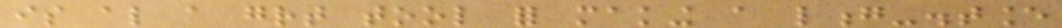is also a great tool for making a long-distance
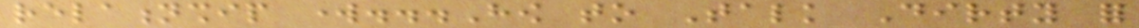relationship work...How to Talk Dirty for
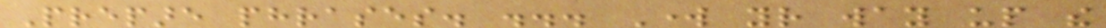Prepare phrases. ... Work your way up the
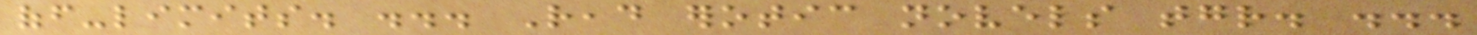off-limits. ... Read erotic novels together. ...
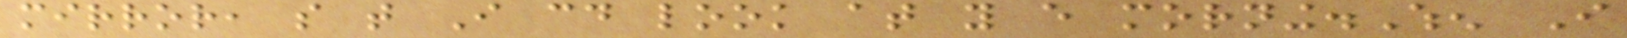mirror, so that I could look at you every morning.When I
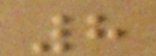8
